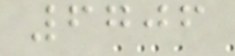6706
